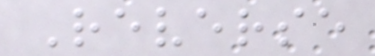Reverse
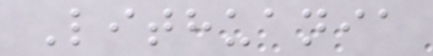Lithuania
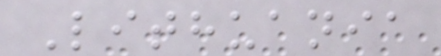Lithuania
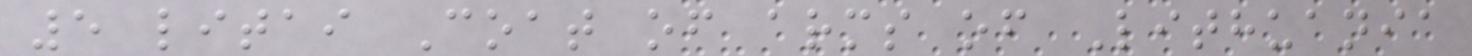5 litai Coat of arms of Lithuania
